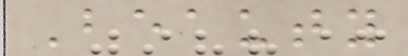Beauty
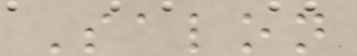Salon
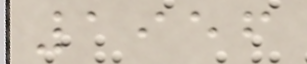1956
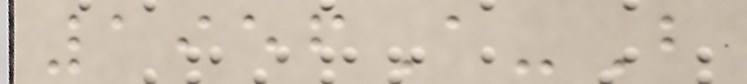1956A-B
